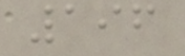196
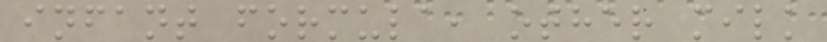infant formula, other milk
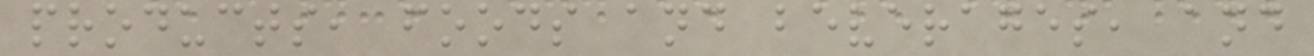products, foods and beverages, and
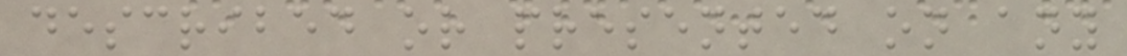described or presented on any
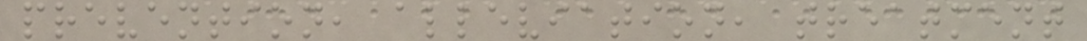prevention, alleviation, treatment
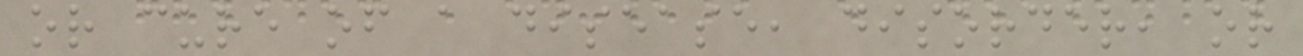or cure of a disease, disorder, or
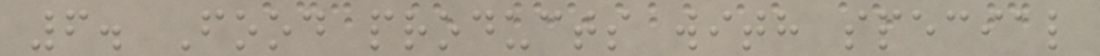6. Food products with special
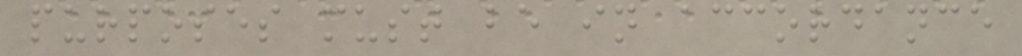purposes must be in accordance
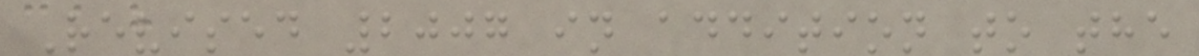Revised 2007 in addition to the
